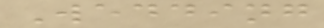Wedding
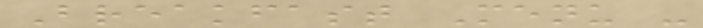Breakfast Menu -
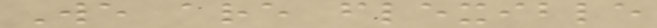We are flexible
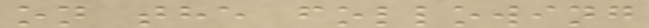on the following
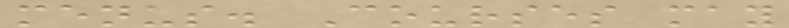menus. Courses may
